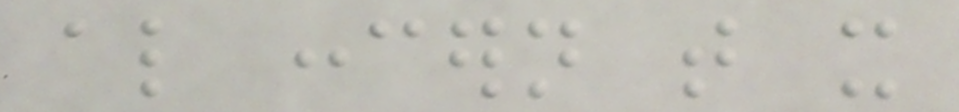also concern that it
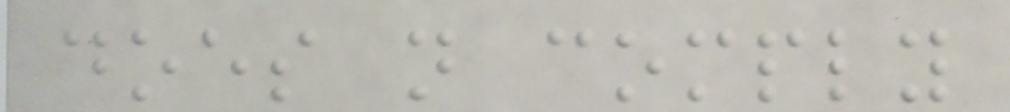does not comply
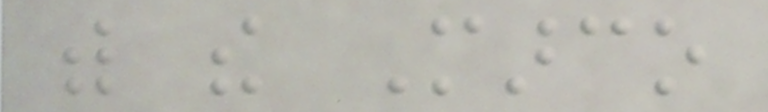with the Marco
